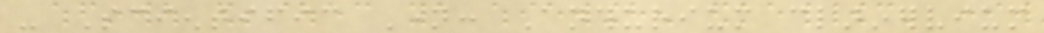- Scientific Name: Anthurium clarinervium
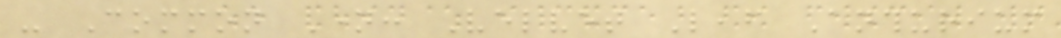- Common Name: Velvet Leaf Anthurium
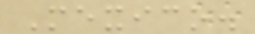Mexico.
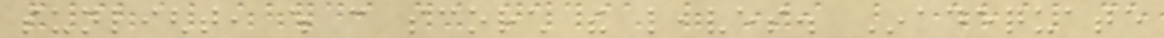sunlight, which can scorch the leaves. Inadequate
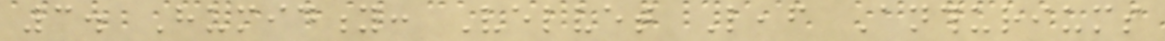3. Humidity: Velvet Leaf Anthuriums
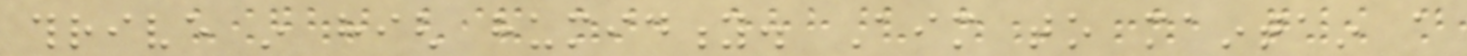thrive in high humidity. Aim to maintain a
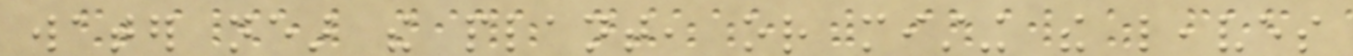water near the plant, or misting the leaves
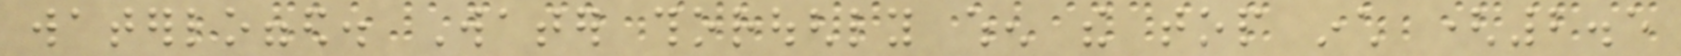waterlogged. Water thoroughly when the top inch (2.5
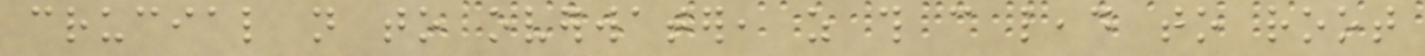crucial not to overwater, as this can lead to root
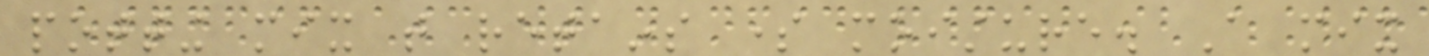potting mix that retains some moisture. A mix
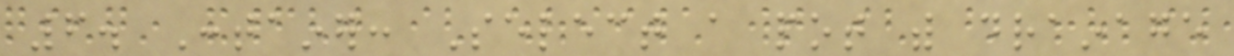6. Container: Select a pot with drainage
